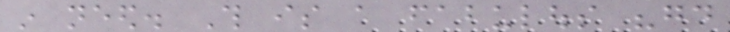in need. This is a fabulous "good
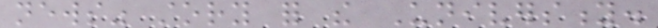news" story for the University.
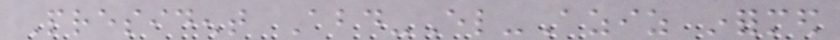President Abd-El-Aziz informed
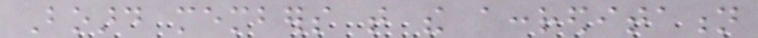Board members that the accreditation
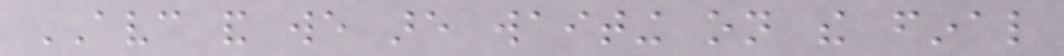AVC and we are waiting on the final
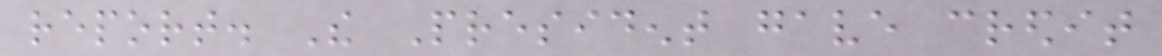report. The President gave credit
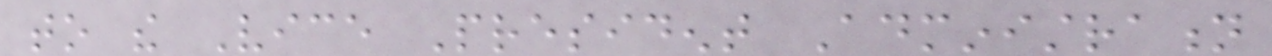to the Vice President Administration
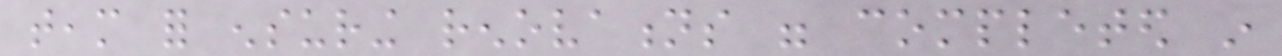team for ensuring renovations were completed in
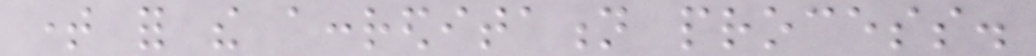time for the accreditation process.
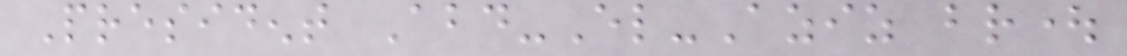President Abd-El-Aziz brought
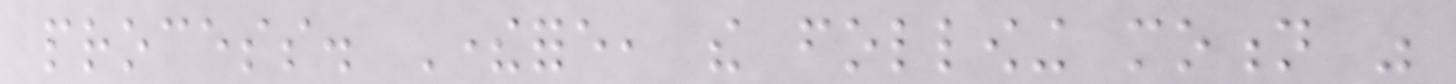process. Therefore, the following motion was
